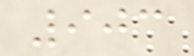903
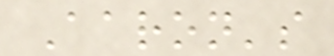Aaron's
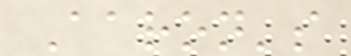Aaron's
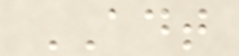ADT
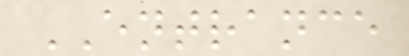ENTRANCE
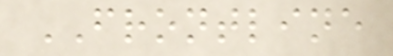FRONTLINE
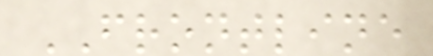FRONTLINE
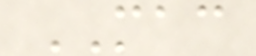MAC
